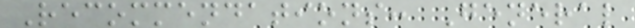Recommendations: General
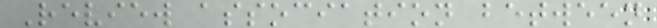Review association between
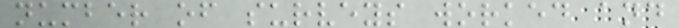number of surveys worked and
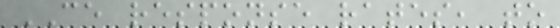CE response rates, to
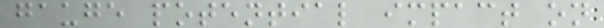gauge potential impact on
